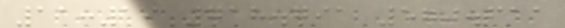11:19 718.791 570.611
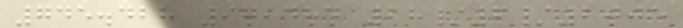745.428 97,484 28/6/2005
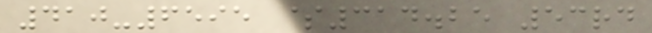410-6595 $314.25 53rd
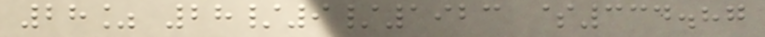28% 28/9/1923 $334.87
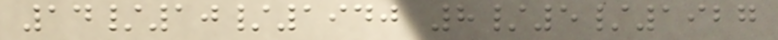14/10/1940 8/5/1927
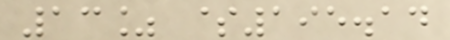13% $195.14
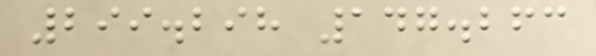299.298 147.263
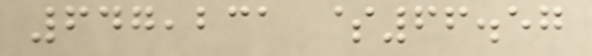647,231 $66.57
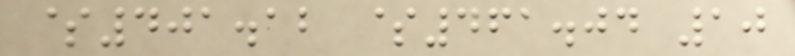$401.12 $461.04 10
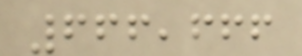666,666
